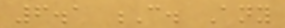6.1 C. Any
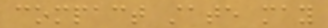compact state may
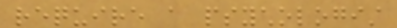require a psychologist
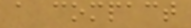a compact
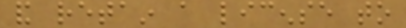and retain a license to
